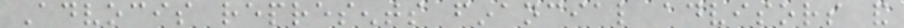Advocis represents financial advisors and
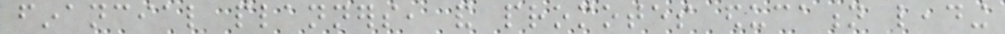financial planners, and promotes education leading
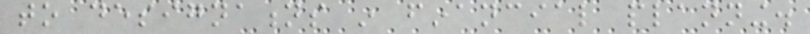to designations in financial planning.
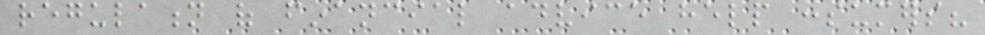regulation of financial advice help consumers?
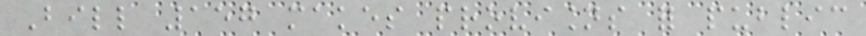Bill 157 makes provisions for public
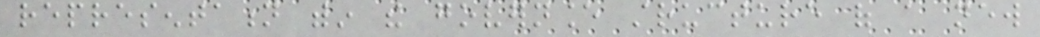representation within the governance structure of a new
